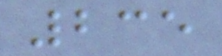235
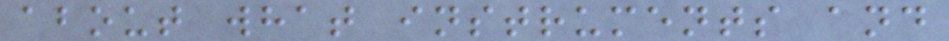about what instruments and
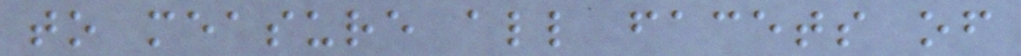to measure all facets of
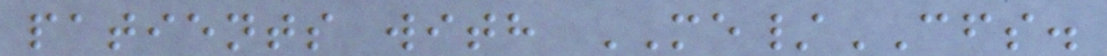patients with ME/CFS.
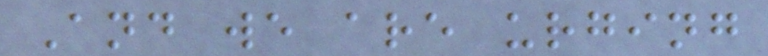And we are urging
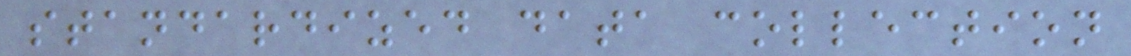standardized data collection
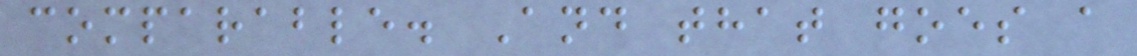comparable. And that goes a
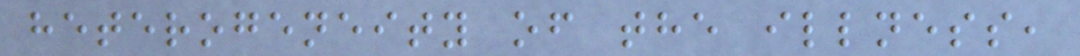heterogeneity of the illness,
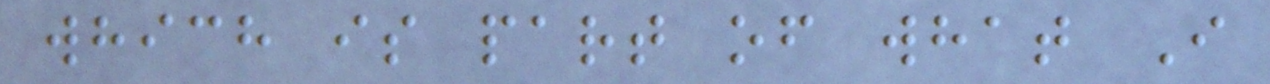which is part of what I
